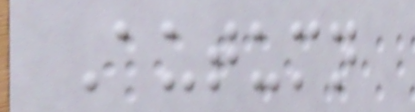Autumn
